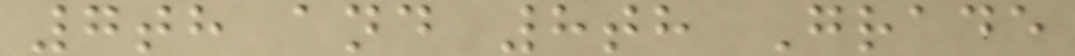7th and 8th Grade
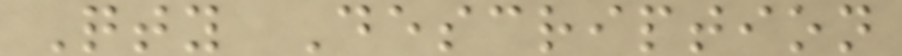Qty Description
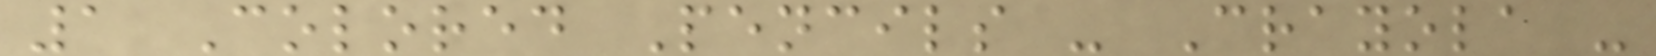1 Colored Pencils - Crayola -
